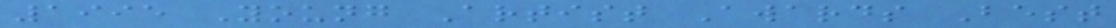1995 Young Artist Awards Best
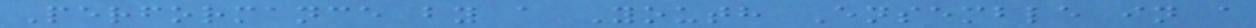Performance by a Youth Ensemble in a
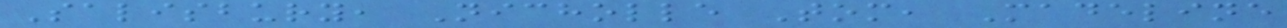Salisbury, Nicholle Tom, Madeline
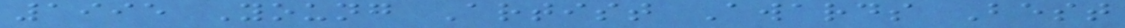1995 Young Artist Awards Best
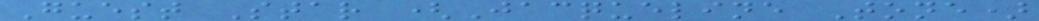Guest Star (Jacqueline Tone)
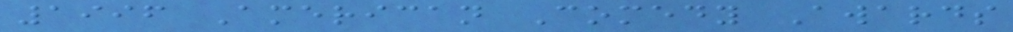1996 American Comedy Awards
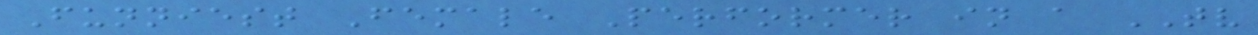Funniest Female Performer in a TV
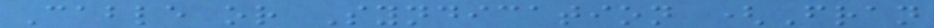Cable or Syndication (Fran
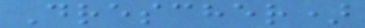Drescher)
